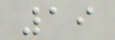19
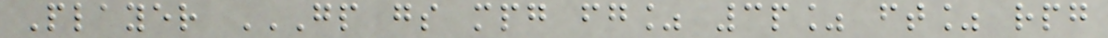Player GP GS MPG FG% 3P% FT% RPG
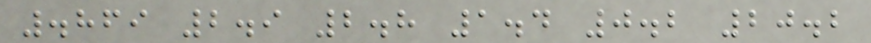.869 2.9 2.8 1.4 0.2 20.2
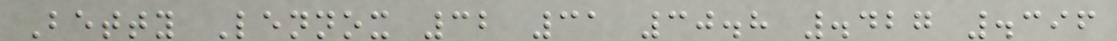Betty Lennox 32 31 30.8 .427 .396
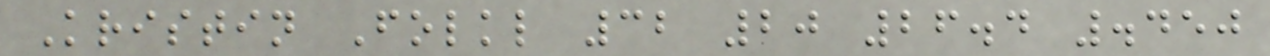Kristin Folkl 32 20 26.4 .450
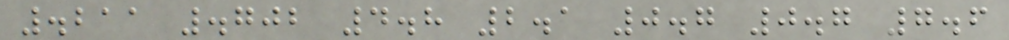.211 .702 4.8 2.1 0.7 0.7 7.6
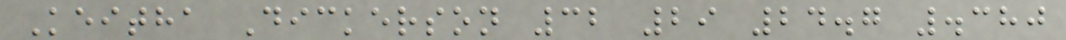Keitha Dickerson 32 29 24.7 .380
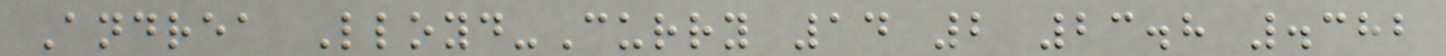Andrea Lloyd-Curry 14 2 23.8 .382
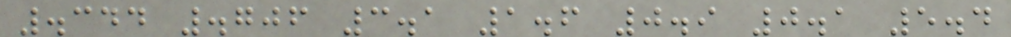.344 .706 3.1 1.6 0.9 0.1 5.4
